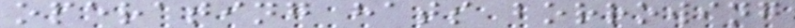operating hats borrowing
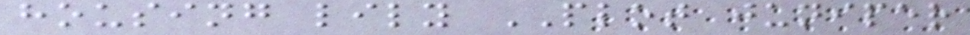housing lily PLOT juniper
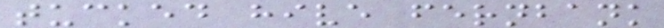tucked hive fernbank
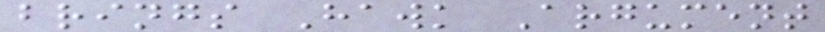brings Hawk Argument
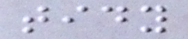tidy
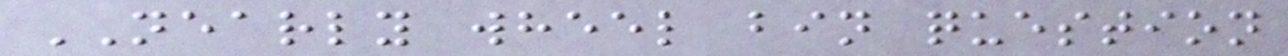NEARLY wheel bin question
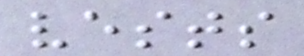vests
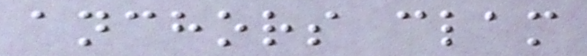anchors clam
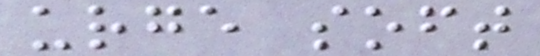urge soft
